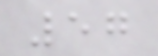57
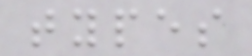types
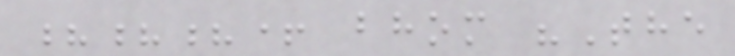???+ bhom "The
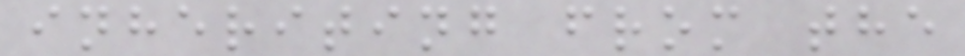inheriting from the
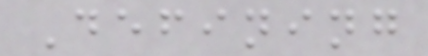Defining
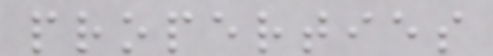properties
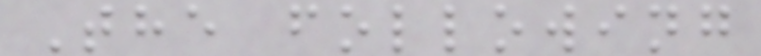The following
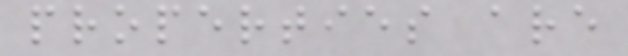properties are
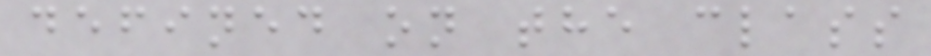defined on the class
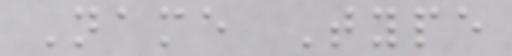Name Type
